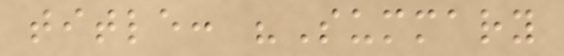title: "Summary
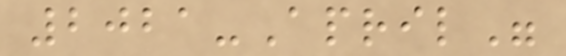2021-April"
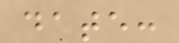date:
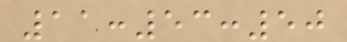11:53:50
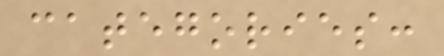categories:
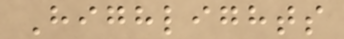Highlights
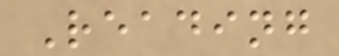Reading
